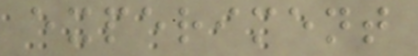experiment
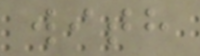with
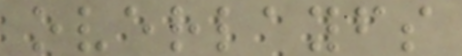overlayfs
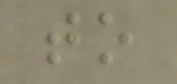to
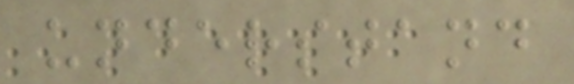understand
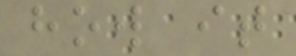how it
